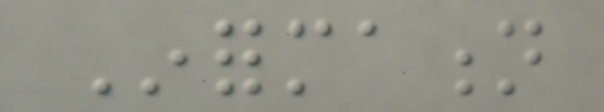Information
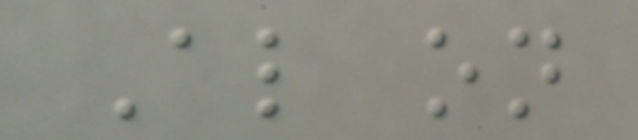Also on
